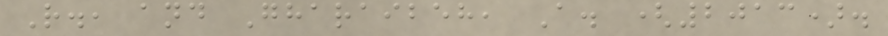R., and Gharaibeh, A. (2013).
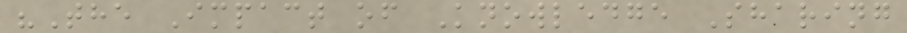"The Impact of Knowledge Sharing
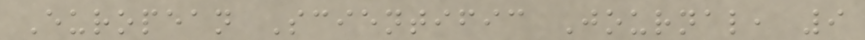European Scientific Journal, 9
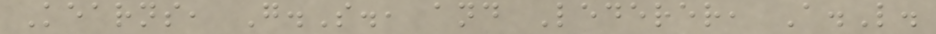Kearns, G.S., and Lederer, A.L.
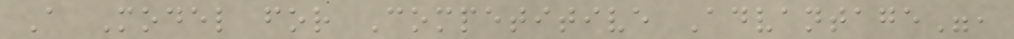A Model for Competitive Advantage",
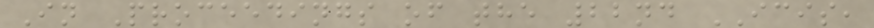In Proceedings of the 22nd ICIS,
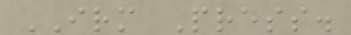IRM Press.
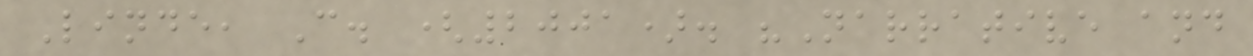Linde, C. (2001). "Narrative and
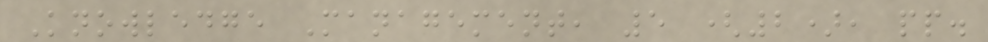Knowledge Management, 5 (2), pp.
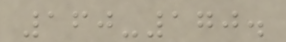160-170.
